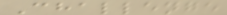Challenge
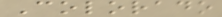Colorado
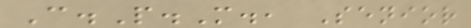C.P.M., Senior
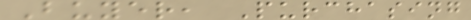Buyer, Purchasing
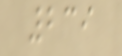239
